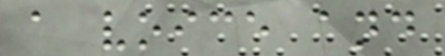a voice and
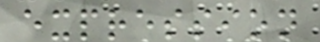expression
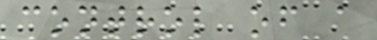control of a
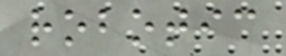robotic
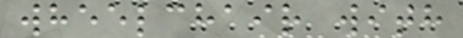wheelchair with
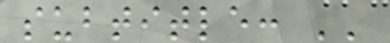subtitle: ''
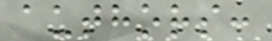authors:
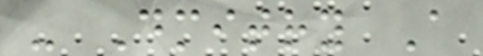- Dmitry A
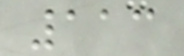113
